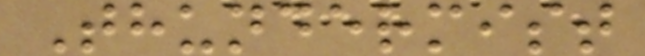Thundermist
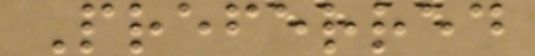Preferred
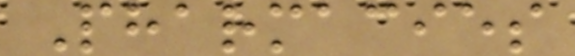Pharmacies
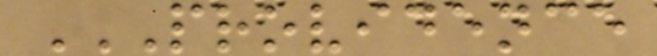PROVIDENCE
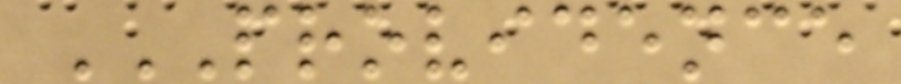PROVIDENCE
